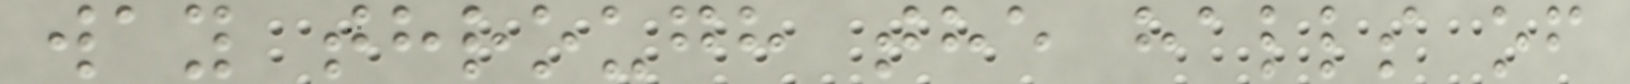way through the halls of
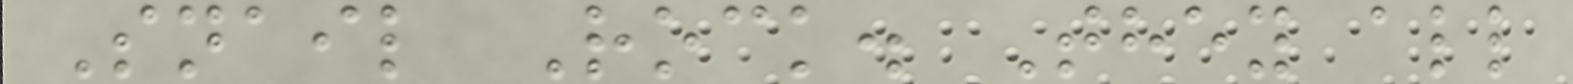Snail Rock. They all
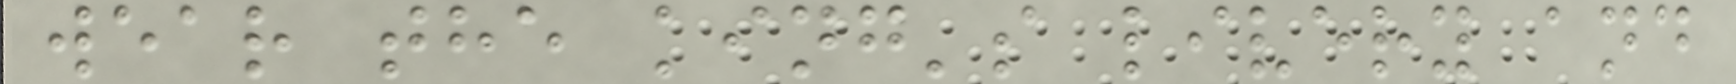wear the king's livery and
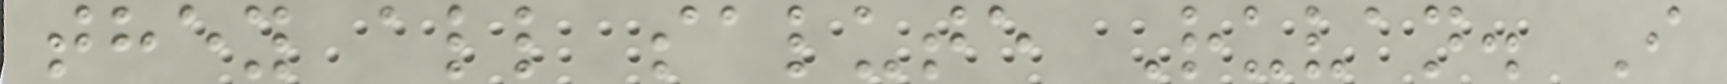they all salute Ruvan. I
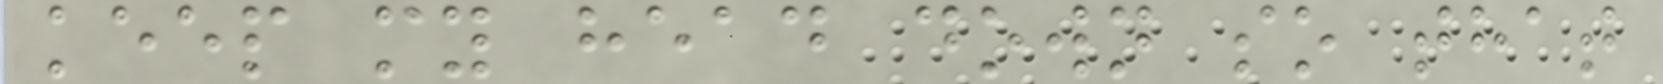keep my head down so that
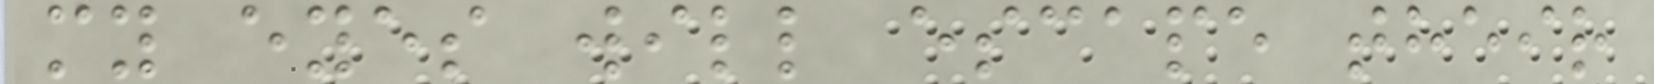my eyes will escape their
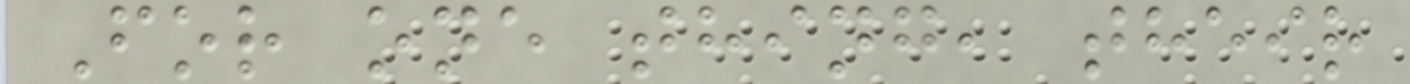For one thing, their
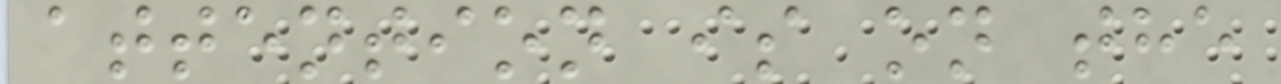attention is on the
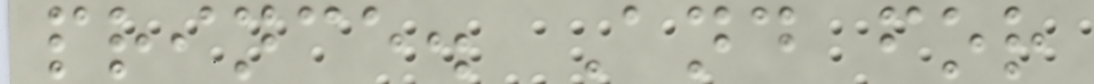prince. And for
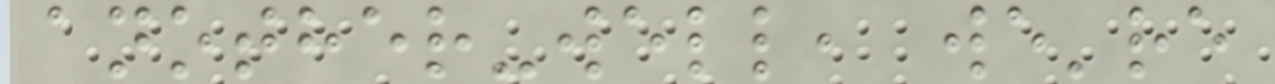another-well, we're
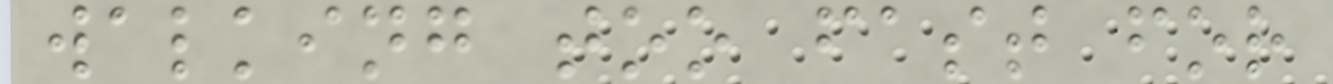walking too fast for
